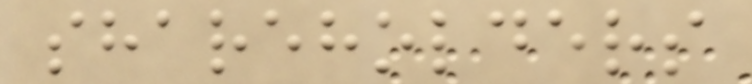shareholders
